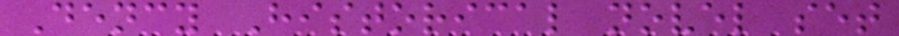Dency Historical novel set
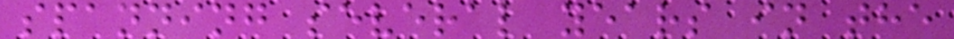spanning several years in the
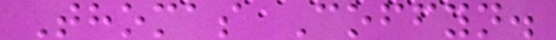Thomas Coffyn.
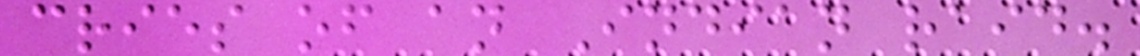cries of an Indian raid.
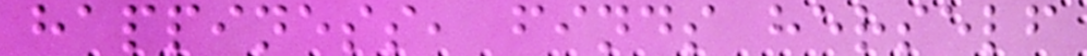happiness, finds herself
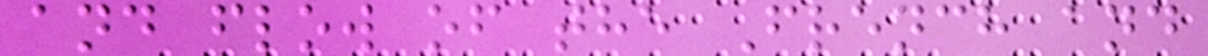and flow of the French and
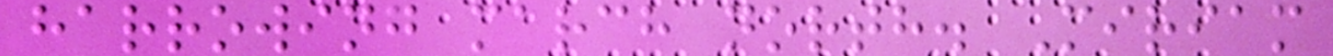harrowing march north. Miriam
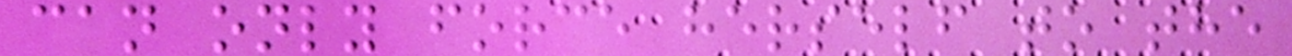can only force herself to the
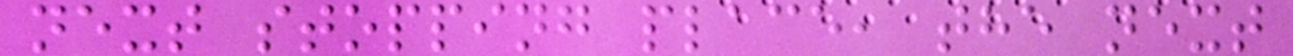next stopping place, the next
